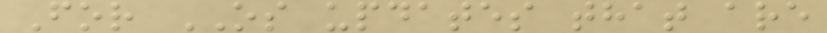For OS updates that are
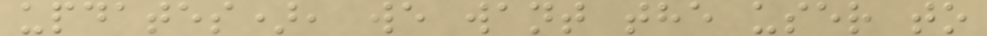updates), we want the user to
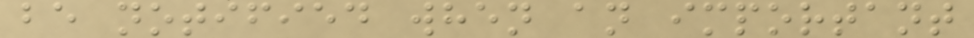be notified when an important
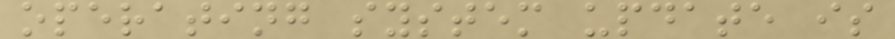operating system update is
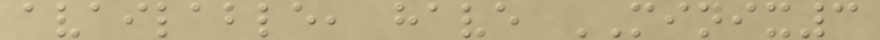available, have MINIX3
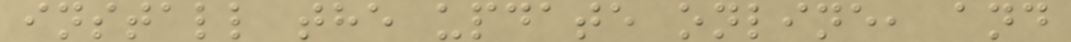install the update online, and
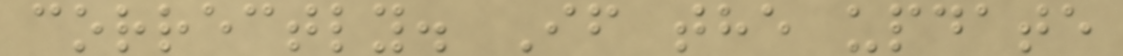correctly. If the update
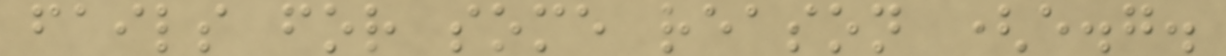fails for some reason (e.g.
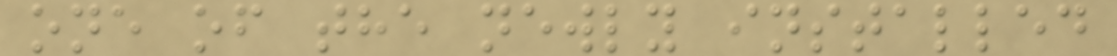one of the newly installed
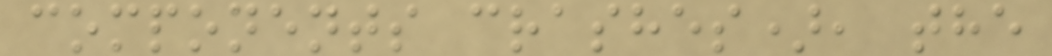components crashes), the
